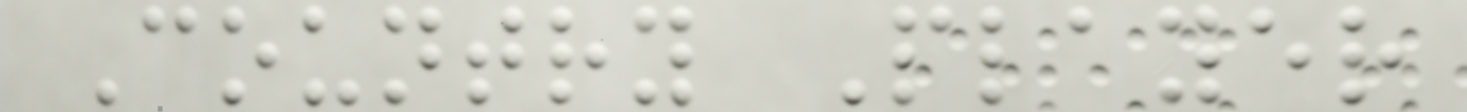Country Player
